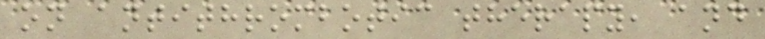on antithrombotic therapy, and
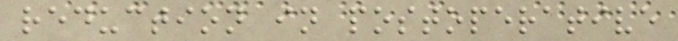reduction in postoperative
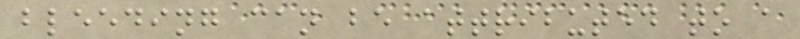bleeding can be attributed to a
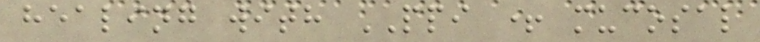healing with PPI + mucosal
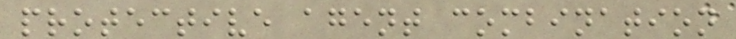protective agent combination
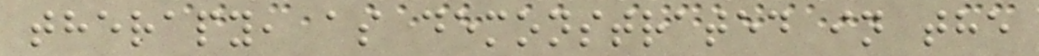therapy, as demonstrated in the
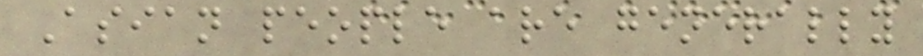Asian people are generally
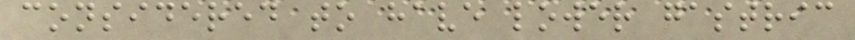considered to have lower gastric
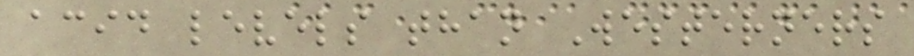acid levels than Westerners
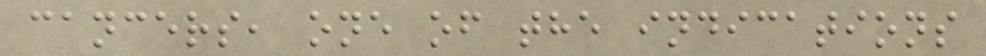cancers, one of the indications
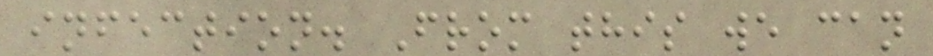infection. From this we can
